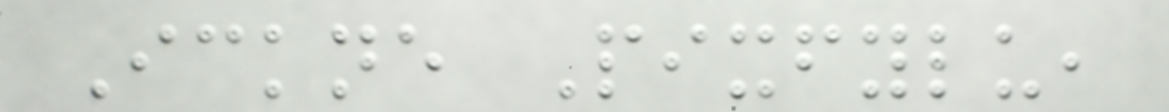Ickne Pixfylu,
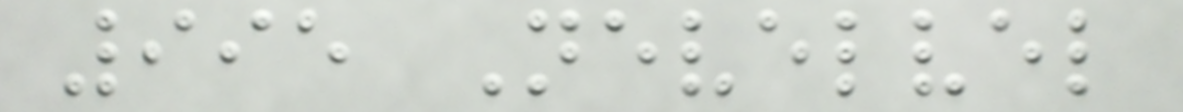995 Nevelvel
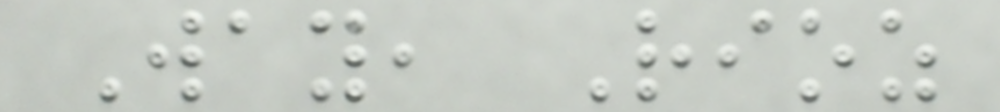Way, Rioz
